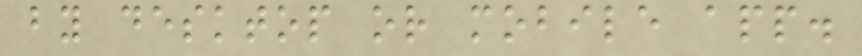by desktop or mobile app.
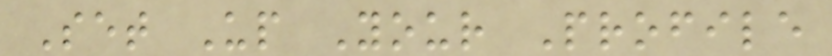Set Up Your Profile
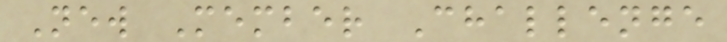New Member Challenge
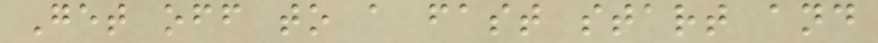Get off to a fast start and
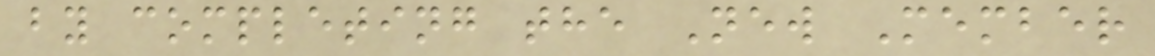by completing the New Member
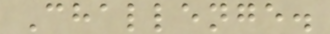Challenge.
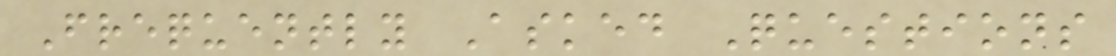Frequently Asked Questions
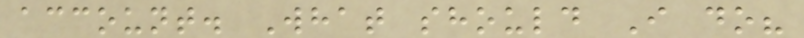account. What should I do?
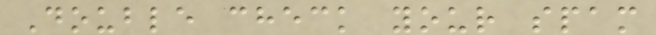Double check your spam
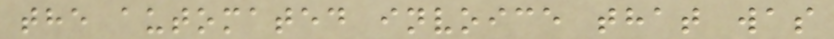the automated invoice that was
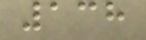138
